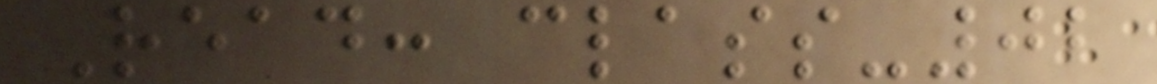Read: class-02
